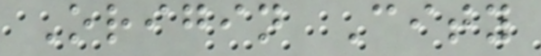Origin City
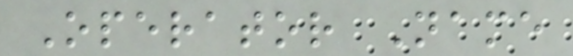Operator Name
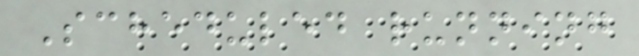Scheduled running
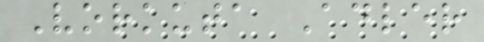Vorkuta Adler
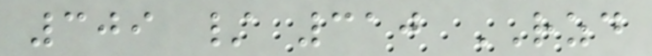309 / 310 RZD
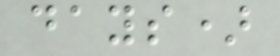days)
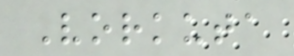Vorkuta
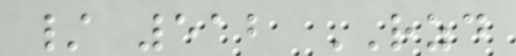/ 512 RZD
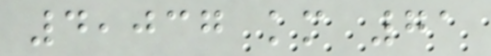4,037 km 71
